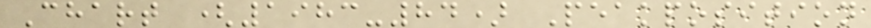Chart (1983-84) Peakposition
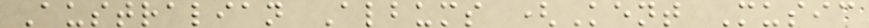Australian Albums (Kent Music
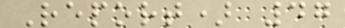Report) 47
